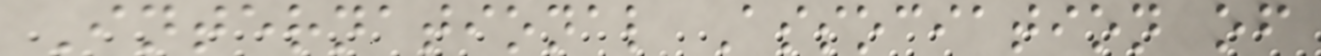International Association of
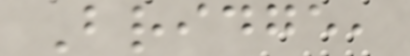Bridge,
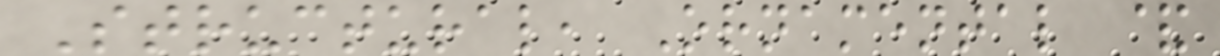Structural, Ornamental &
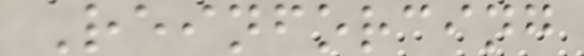Reinforcing
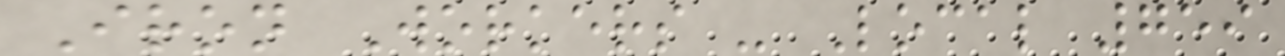Iron Workers - Local 759
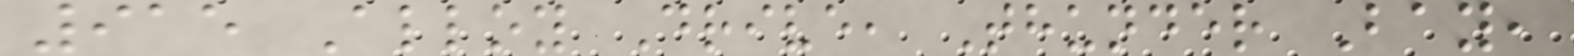915 Alloy Drive, Thunder Bay,
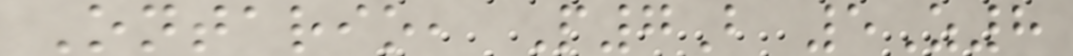Ontario, P7B 5Z8
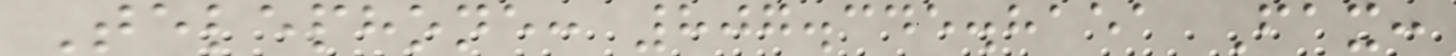Telephone: 807.345.8151 Fax:
